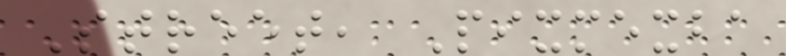Street, Pixmexba
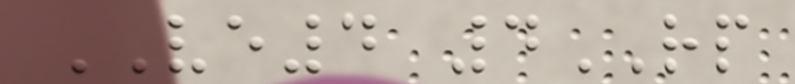VE4 4RP
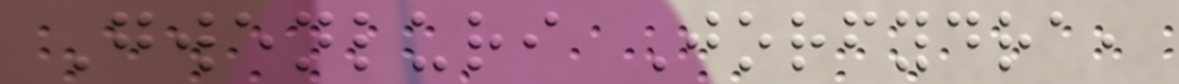Gwenluri Jorfydra,
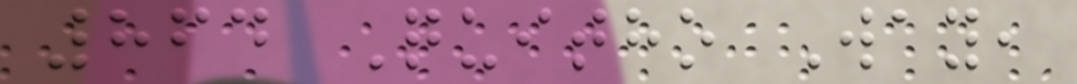864 Quitho Way,
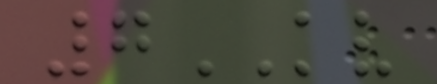7KV
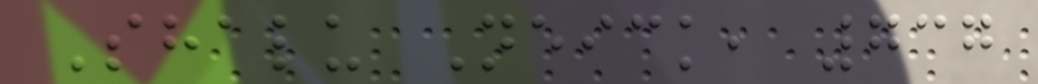Shalu Neick, 737
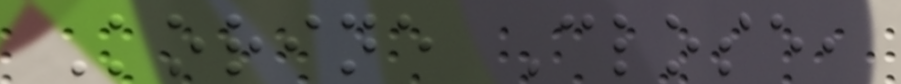Korine Close,
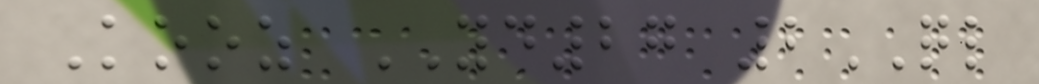Kooz YD27 2QL
